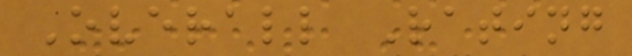Overall Rating
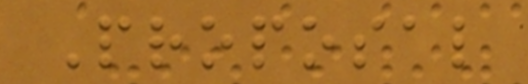Proposal
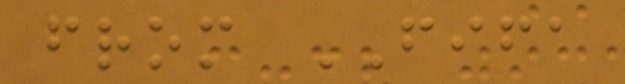from FIFA
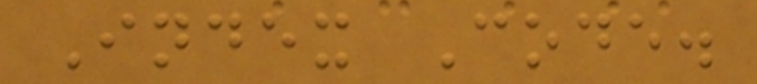Index Code.
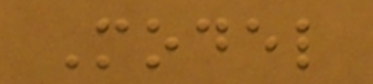Model
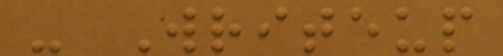- Writeup
